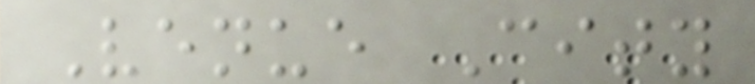Venue City
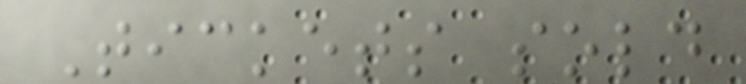Tickets sold
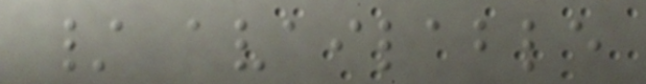/ available
